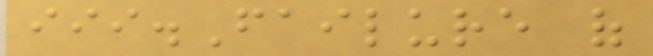iii.Failure of
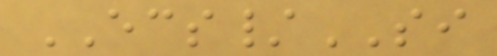ECS/SI
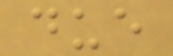due
